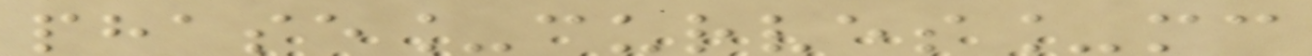phase_curves_mc
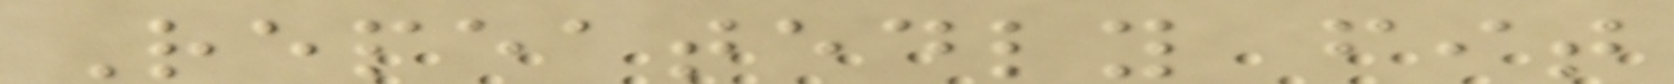Repeatedly fit
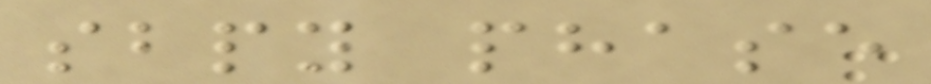sbpy phase
